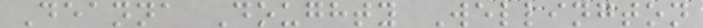Deanna Doughty Wellington
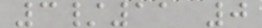3/11 0
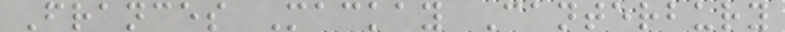Frances Mackay Canterbury
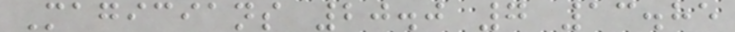Magicians 20.0 7 13.85
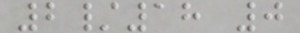2/18 0
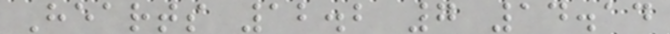Hearts 12.2 7 14.14
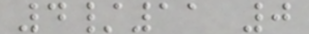4/11 0
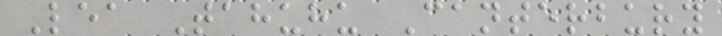Lea Tahuhu Canterbury
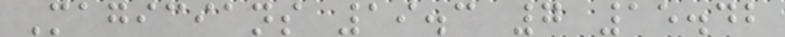Magicians 19.3 7 15.42
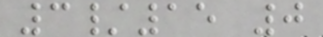3/15 0
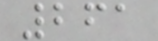261
